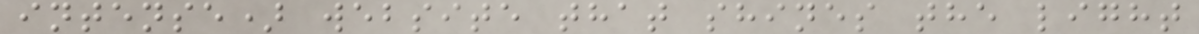intense) website that shines the light
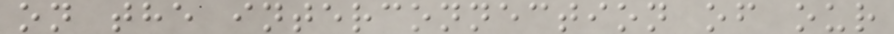on the interconnection of our
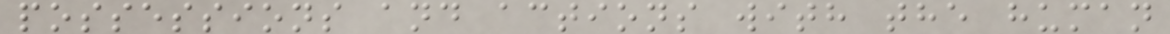possessions and actions with the human
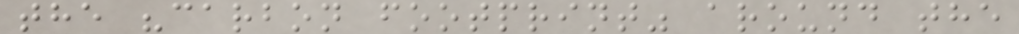the "carbon footprint" around the
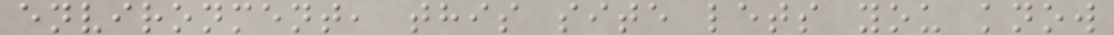environment, this site lets you know
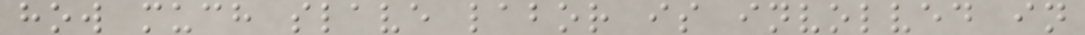how much slave labor is involved in
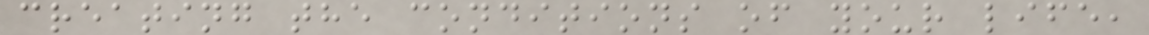creating the conditions of your life,
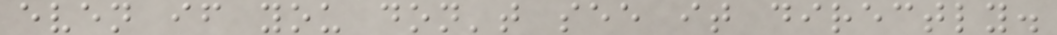even if you don't see it directly.
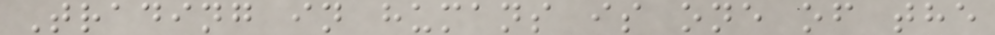Trading in humans is one of the
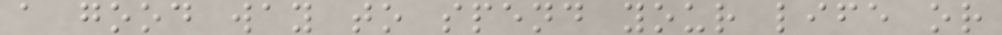a good way to spend your life or
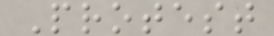Protest
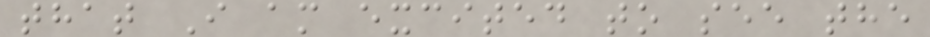that I am excited to see the
